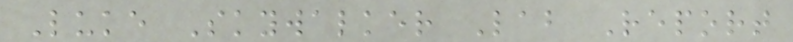Luke Skywalker Lab Report
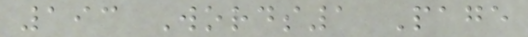193 Words1 Page
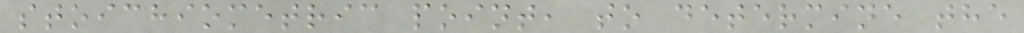stoichiometric point, to determine the
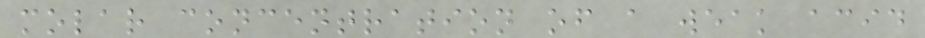molar concentration of a weak acid
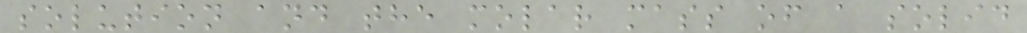solution and the molar mass of a solid
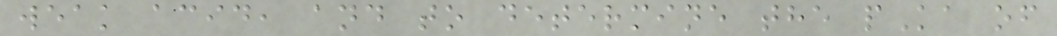weak acid, and to determine the pKa of
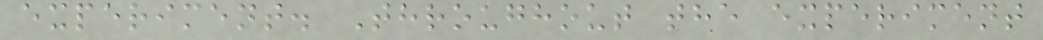experiment. Throughout the experiment
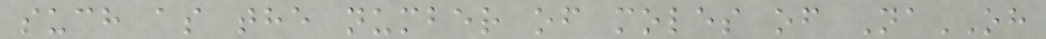such as the number of moles of NaOH
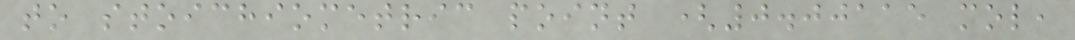to stoichiometric point (0.00115 mol,
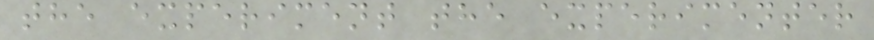the experiment the experimenter
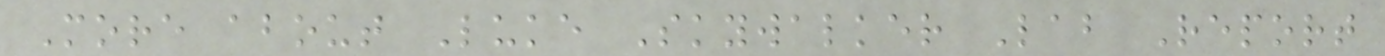More about Luke Skywalker Lab Report
